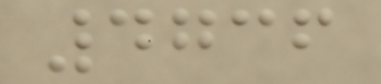4736
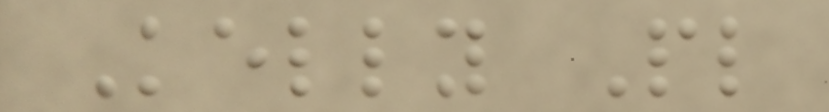Kelly Pl
